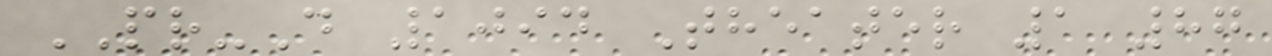PR-D 1094 Theater 1 87
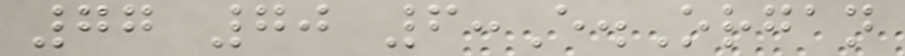77 70 6:E.Organ
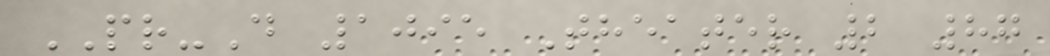PR-D 1095 Theater 2 87
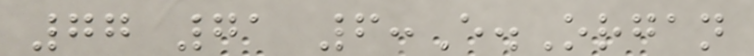77 71 6:E.Organ
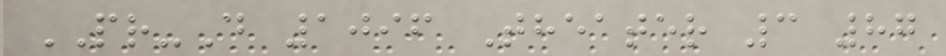PR-D 1096 Theater 3 87
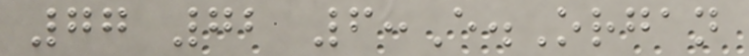77 72 6:E.Organ
